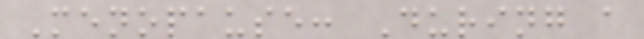Menopause: During a
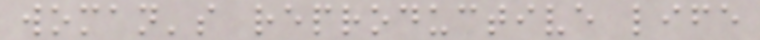woman's reproductive life
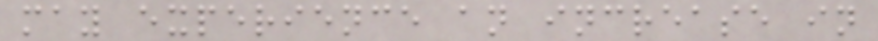may experience an increase in
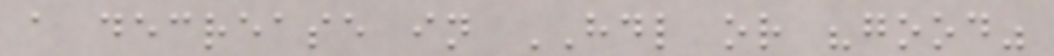a decrease in HDL or "good"
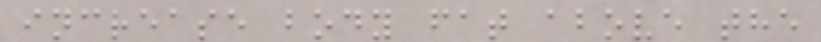increase body fat above the
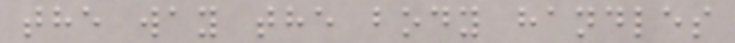the way the body handles
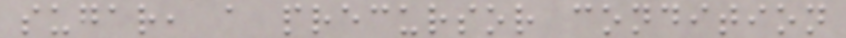sugar, a precursor condition
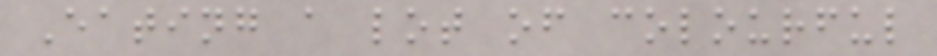Eating a lot of colourful
